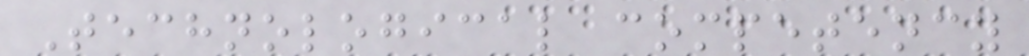Technological competency
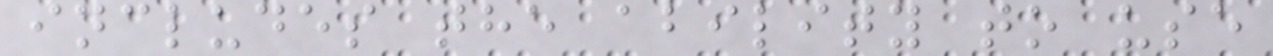includes the ability to use
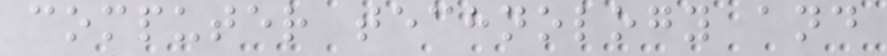computer technology and
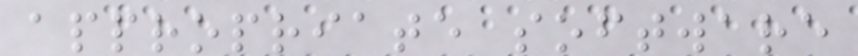appropriate software
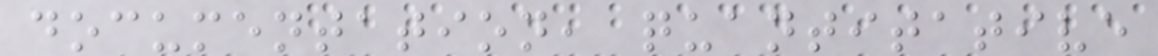documentation, quantitative
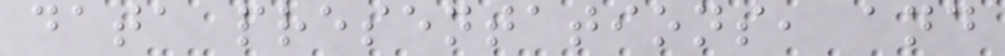data presentations, and
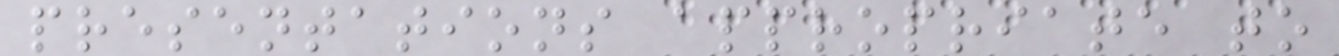presentations appropriate to
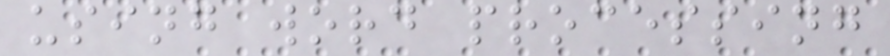using word processing
